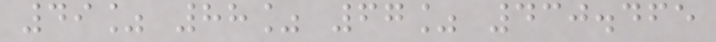49% 88% 67% 430.465
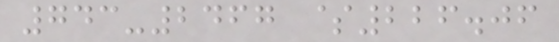743-2467 $226.06
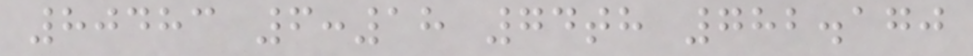80483 6:18 74th 782.170
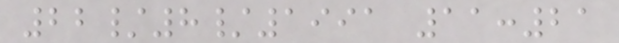22/8/1991 11:21
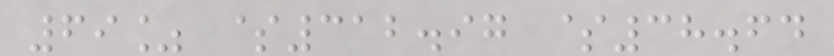69% $312.97 $38.64
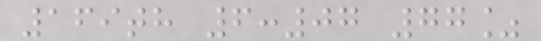169th 6:07 77%
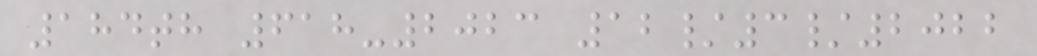184th 618-2023 12/3/2022
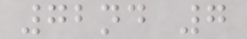72nd 7
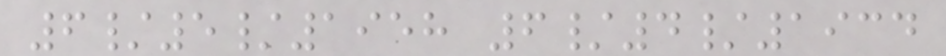6/5/1958 6/4/1934
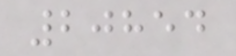20854
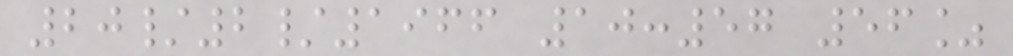20/2/1966 10:57 56%
